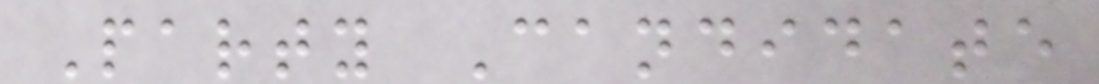Party Candidate
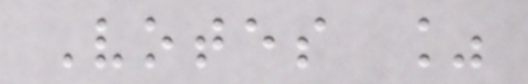Votes %
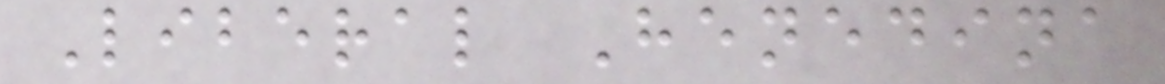Liberal Henedina
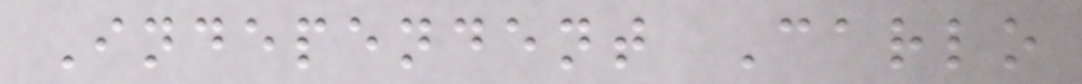Independent Carlo
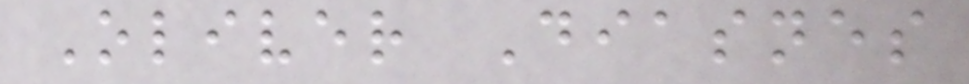Oliver Diasnes
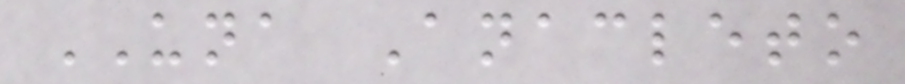UNA Anacleto
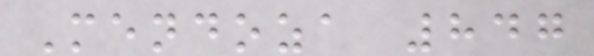Mendoza 847
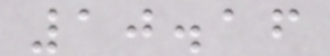10.16
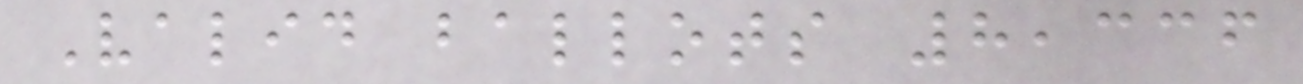Valid ballots 8,336
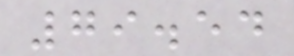79.54
